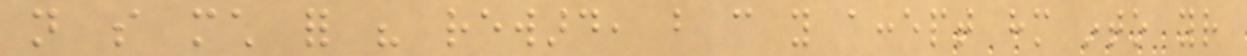not so much for his reward, but can you accept him into your
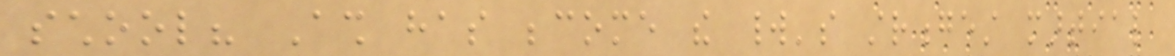school? Ash has become the world's strongest martial
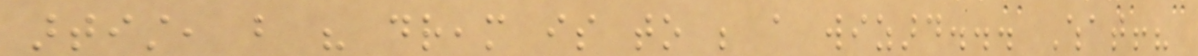artist, but his dream is to be a wizard... What!?
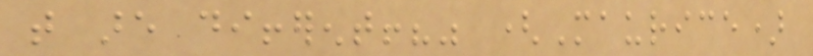that are different!?" (Maurice)
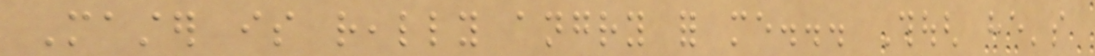Master is really angry for me... Though he's
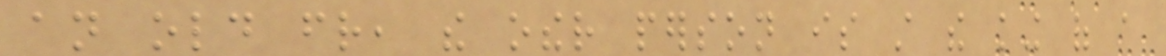an old friend, the other person is still the king of a
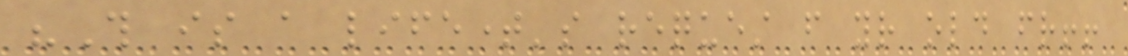"This is a lifetime's request from your old friend!!
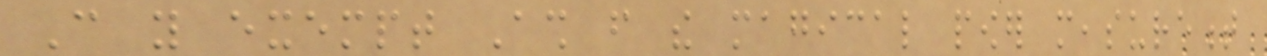Can you exempt Ash from the magical power measurement
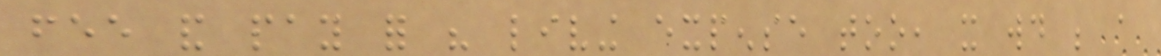fee and pay for his living expense too, it would be a
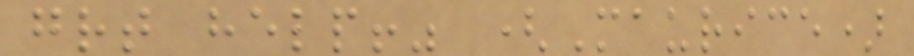great help!" (Maurice)
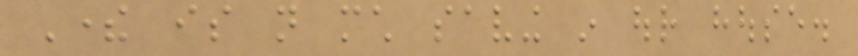There is not much saving in our house.
